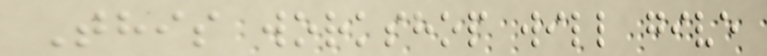This workshop will give
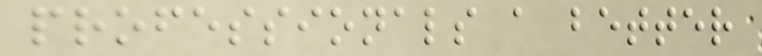professionals a better
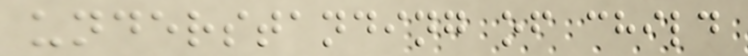understanding of child
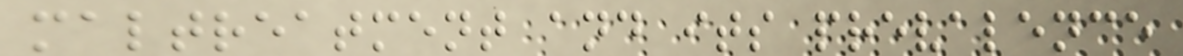maltreatment and its prevalence
